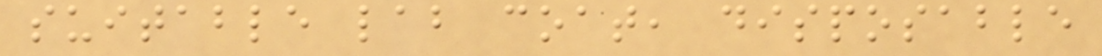suitable lab coat, disposable
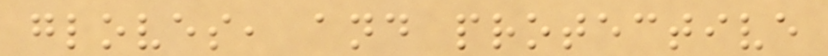gloves, and protective
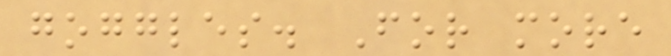goggles. For more
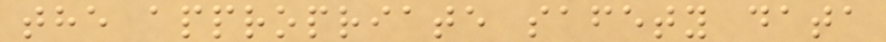the appropriate safety data
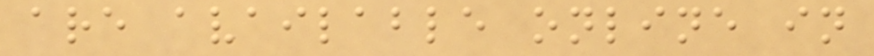are available online in
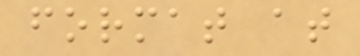format at
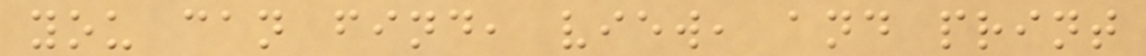you can find, view, and print
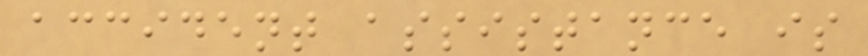accident assistance is
